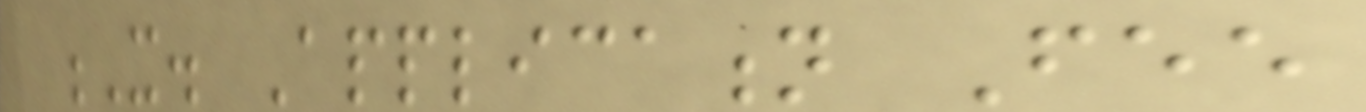X. Application Fee
